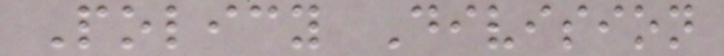Policy Division
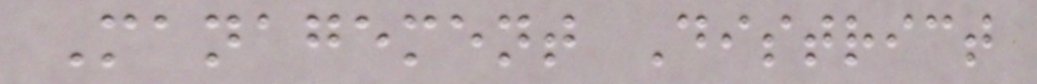Management District
